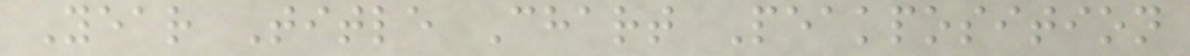Year Title Chart Peakposition
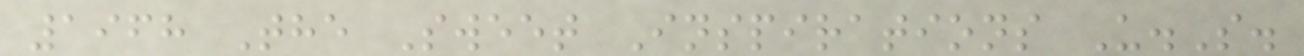1968 The Sweet Inspirations U.S.
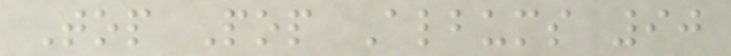Top Pop Albums 90
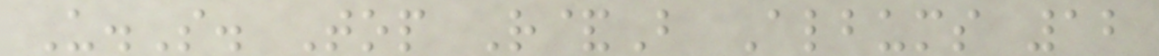U.S. Top R&B Albums 12
